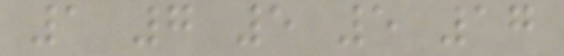1 7 5 5 17
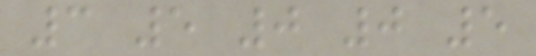3 5 0 0 5
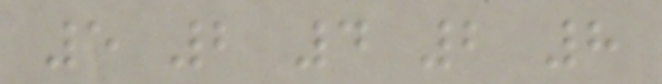5 2 4 2 8
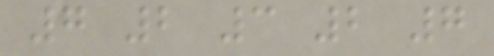7 2 3 2 7
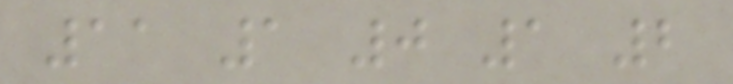11 1 0 1 2
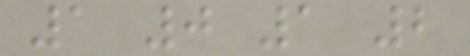1 0 1 2
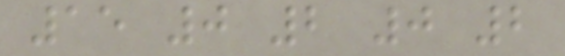15 0 2 0 2
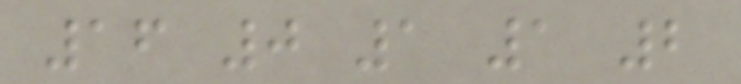16 0 1 1 2
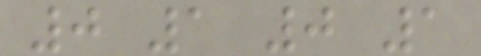0 1 0 1
